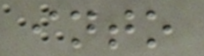into
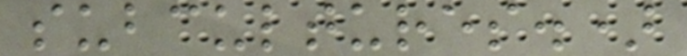subcultures.)
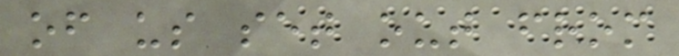of us set out from
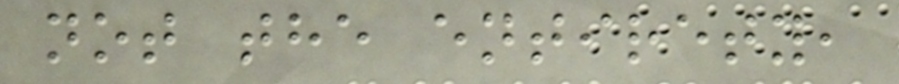not the entirety,
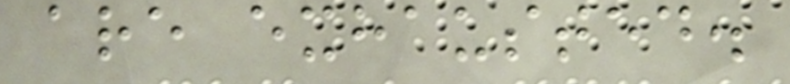are exhausted.
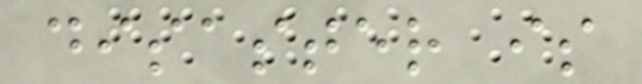disaster is
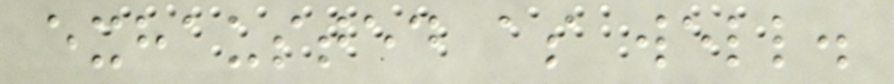exhausted as well.
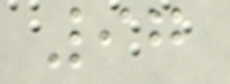97
